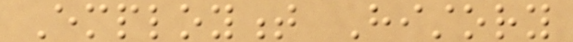Employment History
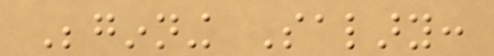Beginning Salary:
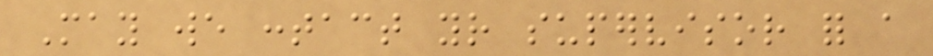May we contact your supervisor for a
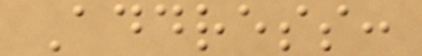Address:
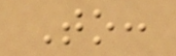To:
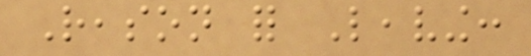Reason for Leaving:
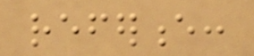reference:
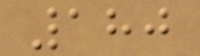180
